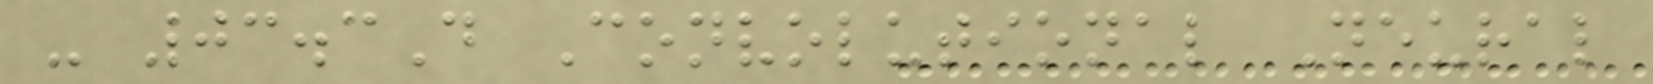- 03.3D Convolutional Neural
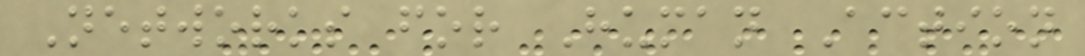Networks for Human Action
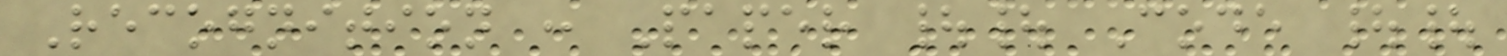Recognition : Paper || Code ||
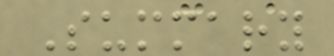Summary
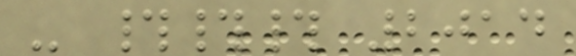- ### 2014
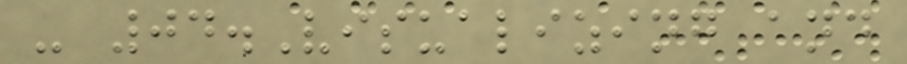- 04.Visualizing and
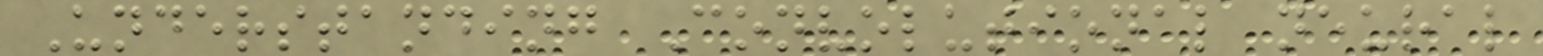Understanding Convolutional neural
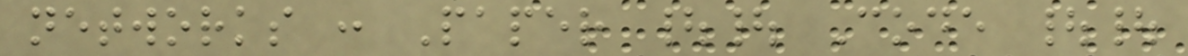networks : Paper || Code ||
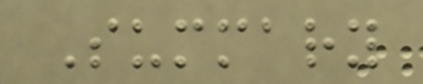Summary
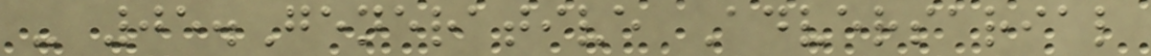- 05.Generative Adversarial
